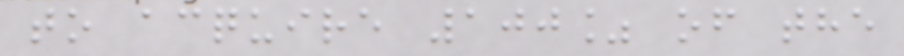to acquire 100% of the
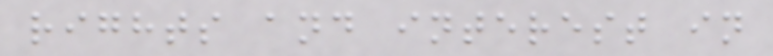rights and interest in
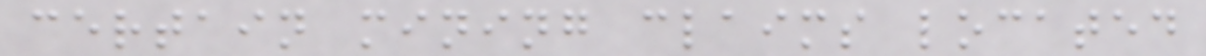certain mining claims located
